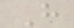H
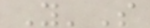Y'S
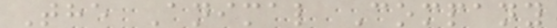The Animal Company
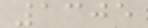1305
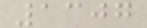1307
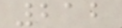212
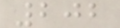202
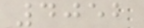4052
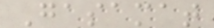Gasamat
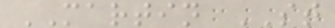MARTIN ST
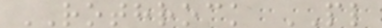ROTHROCK PL
